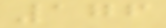176
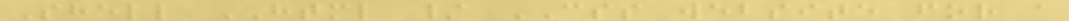Shell HTML / CSS website for a
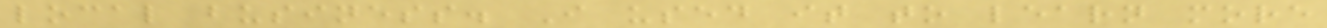local business. I used it to learn more
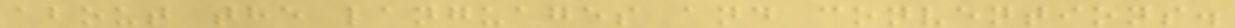about the languages and conventions.
